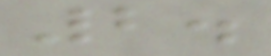2.
